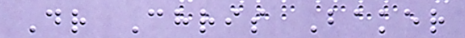Dr Chris Baker
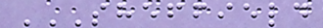SHEFFIELD
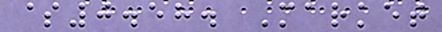$0.58. Market
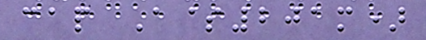cap A$201m)
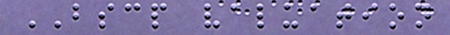BSCP valuation
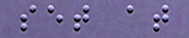set at
